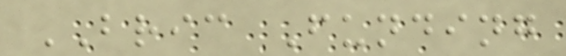BRIC Funding
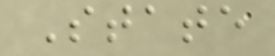State
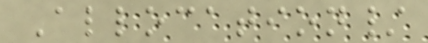Allocation/
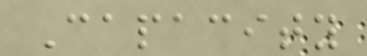Capacity
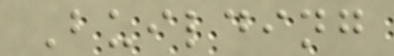Building
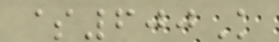$600K
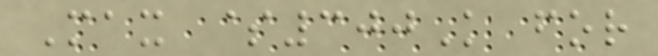Max $300K for
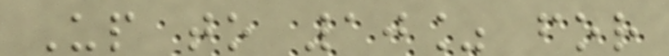Up to 10% for
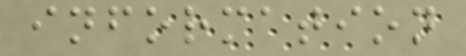information
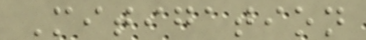Mitigation
